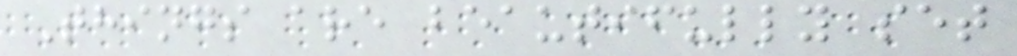Things are beautifully set
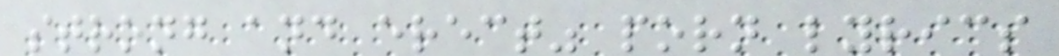strong and erect" porn lyrics
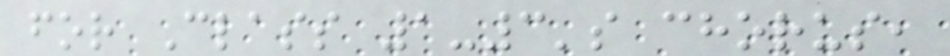for Class 1-3's chorus,
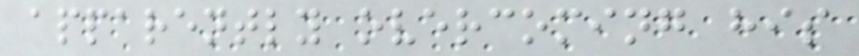apparently overcoming his
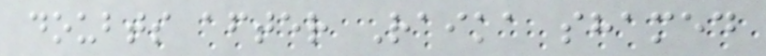doubts after Raika shamed
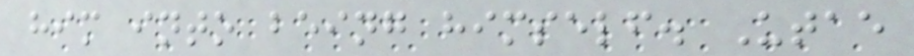him into being himself. Utae
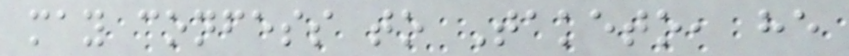may confess to Taketo, he
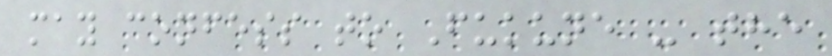may confess to Fukune - the
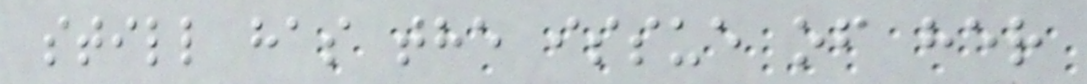still has the issue of her
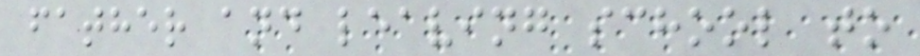father and leaving school to
